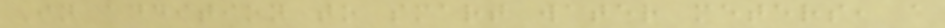In addition to smart water meters, a
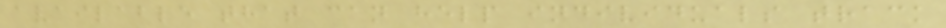available that can help individuals track
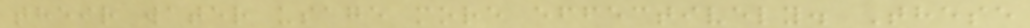their water usage more effectively. These
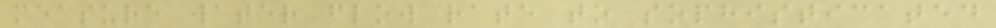measure water flow rate to sophisticated
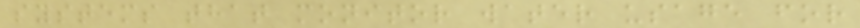systems that monitor water usage for
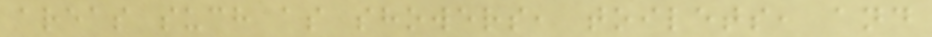areas such as showers, toilets, and
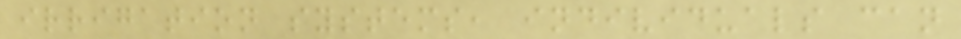irrigation systems, individuals can
